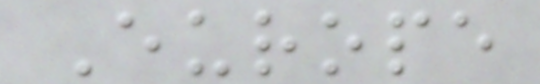Europe
